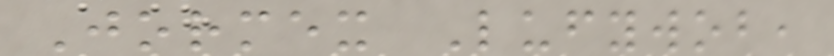Jormex Lufywob,
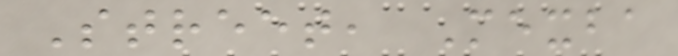Street, Mexba
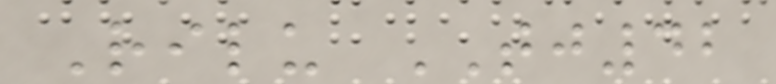Rilu TJ42
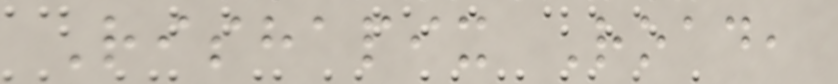Rishapix Road,
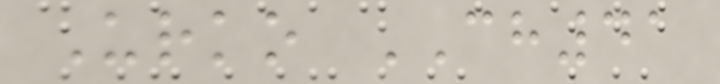Urko CH41
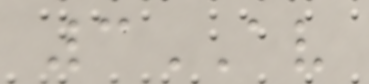3AV
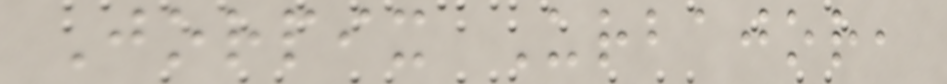Jorpix Urbajor,
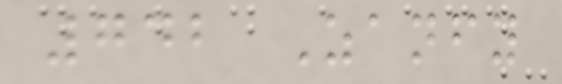742 Zanfy
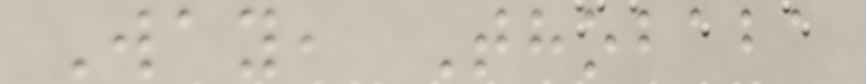Way, Thobaba
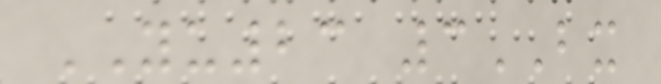YU23 3BX
